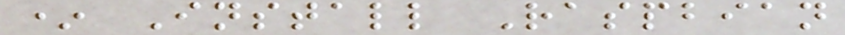* Install Raspbian
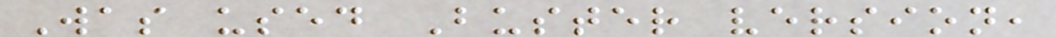Was used Buster version,
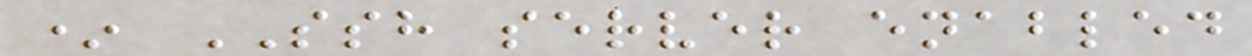* SSH server enabled
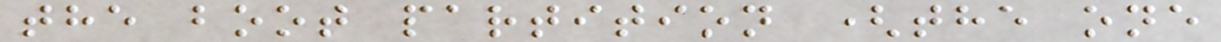the boot partition (the one
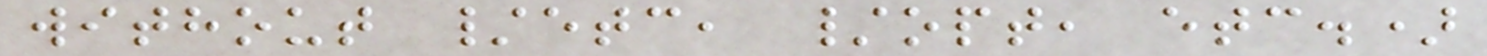without /etc, /opt, etc.)
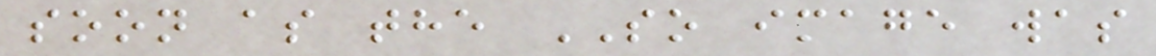soon as the SO image was
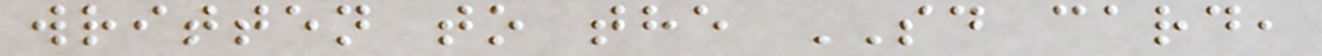written to the SD card,
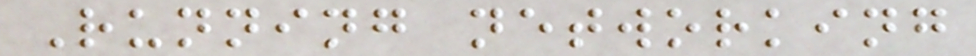Running networking
